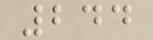244
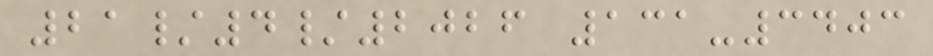21/4/2026 131-3403
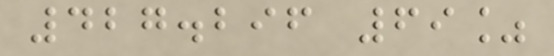427.296 69%
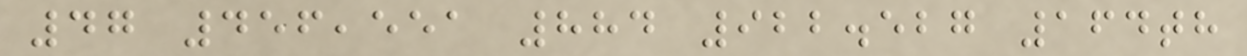47 456,551 884 922.527 164th
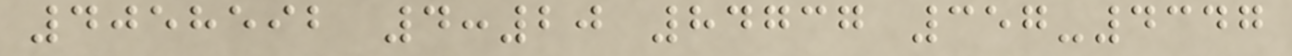4058592 4:20 84737 357-4347
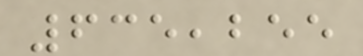635,255
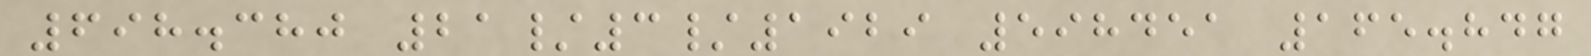698.380 21/3/1929 598451 165.847
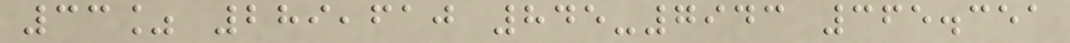33% 289,610 845-7943 365.351
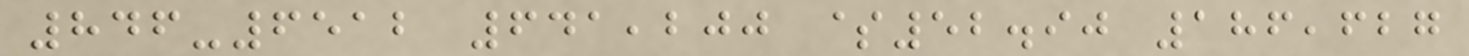846-6512 641,200 $52.90 186,627
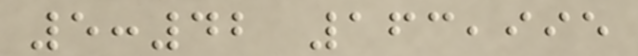5:42 163,995
